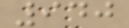940
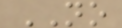NO
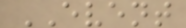EVENT
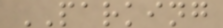PARKING
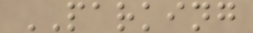PARKING
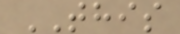THIS
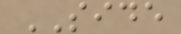SIDE
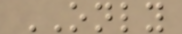ONLY
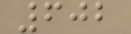602
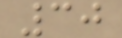30
